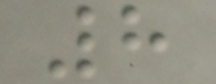8
